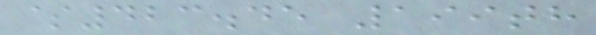$423.45 199th
